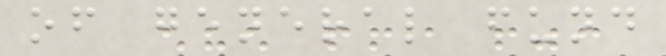of general fund
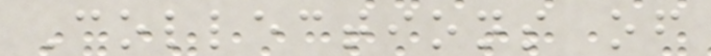Collections of
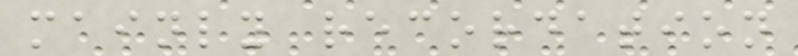mainly recordation
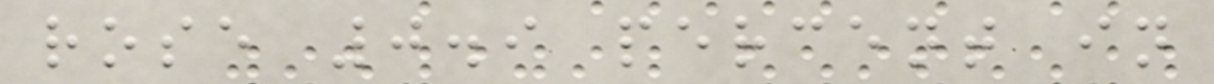rose 0.9 percent in
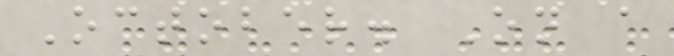October. On a
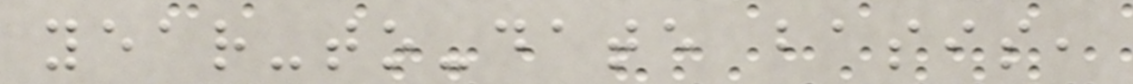year-to-date basis,
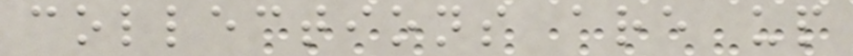collections are up
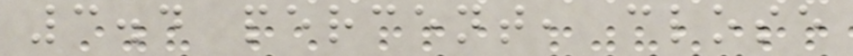3.4 percent, close
